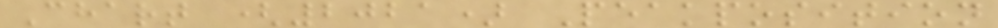Chart (2021) Peakposition
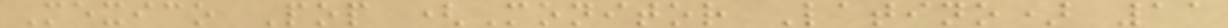Mexico Pop (Monitor Latino) 11
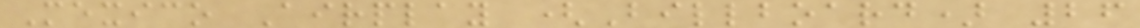Mexico Airplay (Billboard) 26
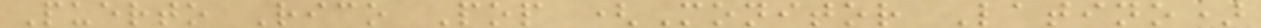Puerto Rico Pop (Monitor Latino)
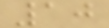10
